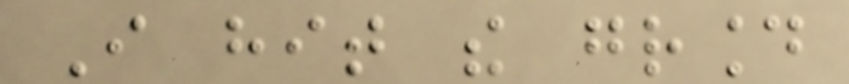I hit the ground
